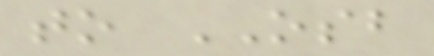to OSB
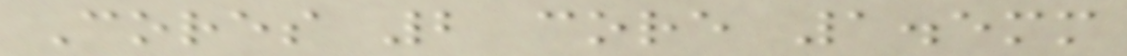Cores 2 core 1.5mm
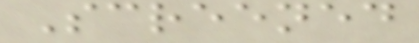Screened
